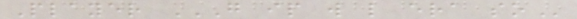Player G IP W L ERA SO
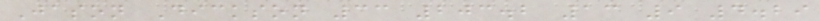Jason Dickson 33 203.2 13 9 4.29
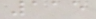115
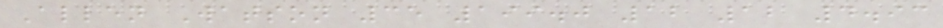Allen Watson 35 199.0 12 12 4.93
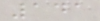141
